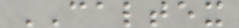CALTEX
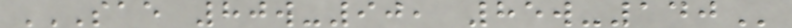SAE 80W-90, 85W-140
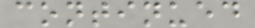continued
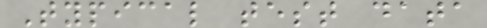Typical test data
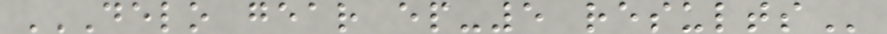DELO GEAR EP-5 RESULTS
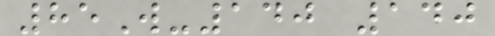85W-140 140
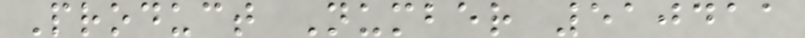Product Number 510411
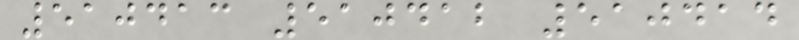510413 510412 510414
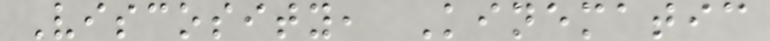Viscosity, Kinematic
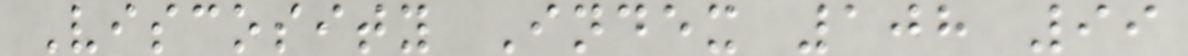Viscosity Index 108 99
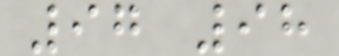97 98
